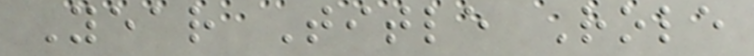Year Title Role
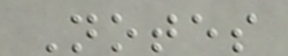Notes
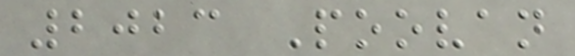2023 Poovan
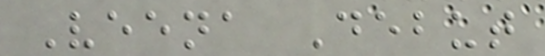Veena Debut
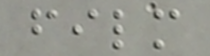film
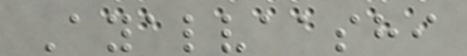Ayalvaashi
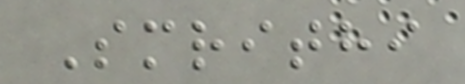Smrithi
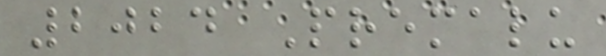2024 Premalu
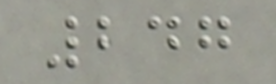247
